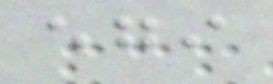egi
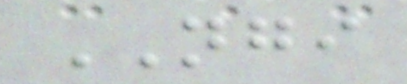NGI
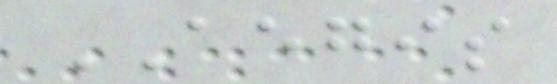AEGIS
